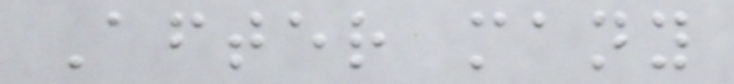After many
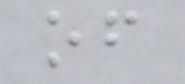of
